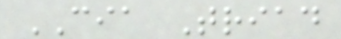CIA Triad
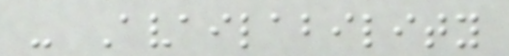- Availability
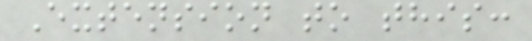Extension to this:
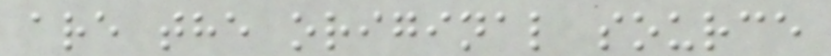are the original source
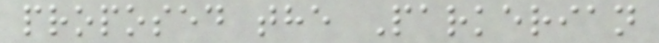proposed the Parkerian
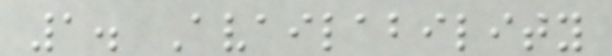1. Availability
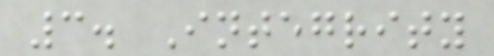3. Integrity
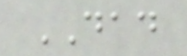DAD
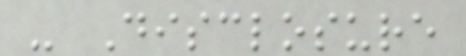- Disclosure
